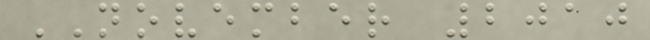NOVEMBER 2010
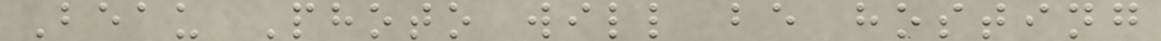Beau Photo will be hosting
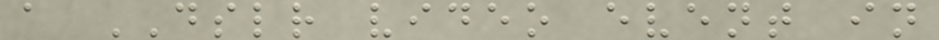a DSLR video event in
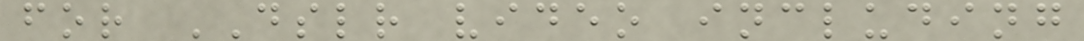for DSLR video including
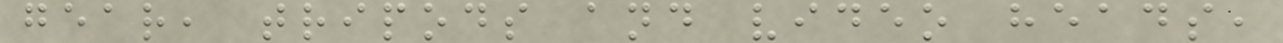gear, tripods and video heads,
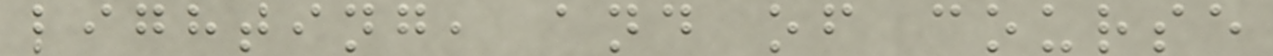lighting, and of course
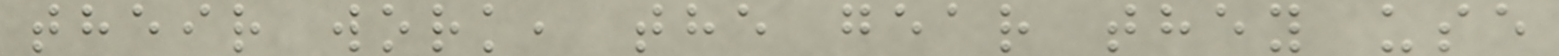their work, the gear they use
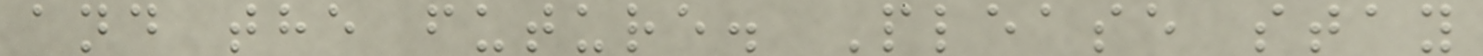and the future. Please stay
